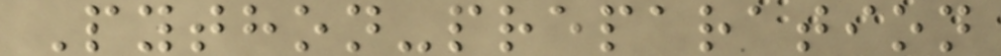Python-preparation
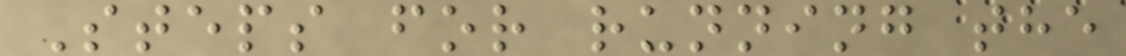Steps for running the
